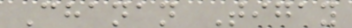Chanan Tigay
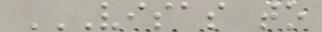VISAS TO
